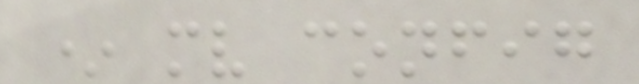* mv config
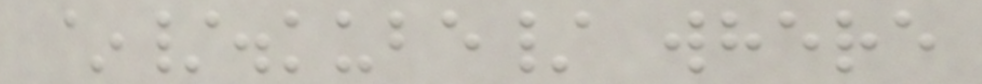~/.kube/ where
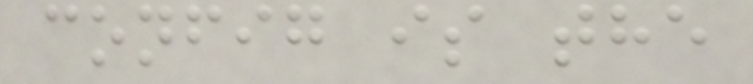config is the
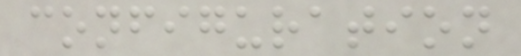configuration
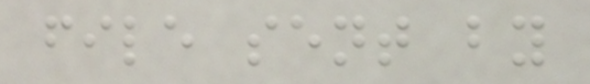file sent by
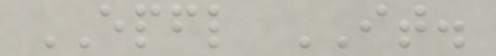EPFL IT.
